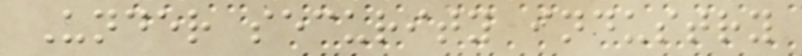Under security industry
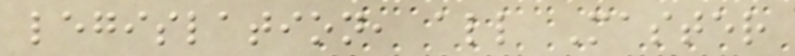legislation, all Master
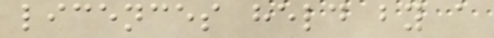licences held by a
